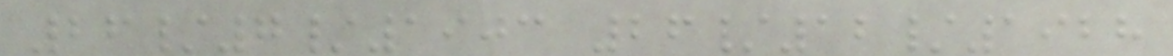26/7/1903 26/12/1928
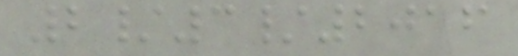2/3/2016
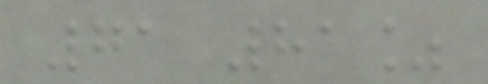71 81%
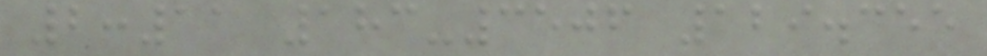2:11 183-3506 129.355
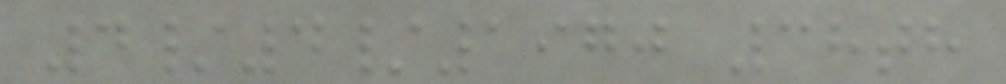4/4/1970 38th
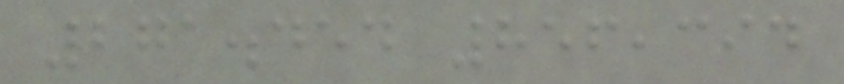271.454 856,394
